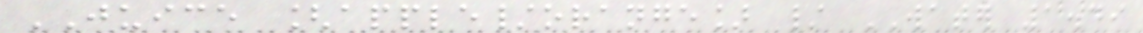JUICE [apple/orange] / WATER 1.49
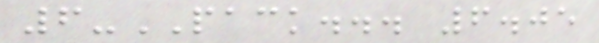6-PACK... 6.05
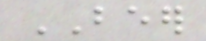BEER
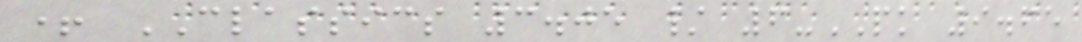+ CLASSICS 3.05 / 6-PK 9.65
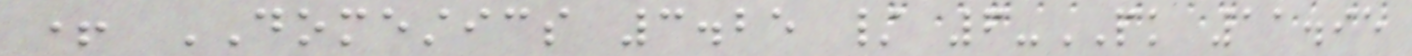+ DOMESTICS 3.25 / 6-PK 11.95
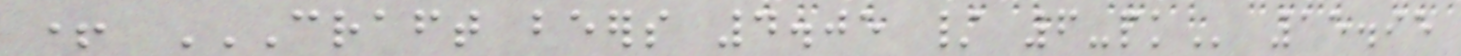+ CRAFT BEERS 4.05 / 6-PK 15.95
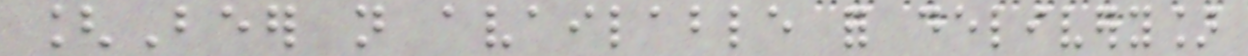[Beer not available for delivery]
